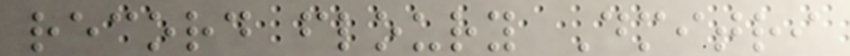record floury Dmitri
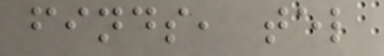finds, tel
